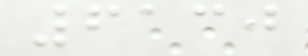6130
